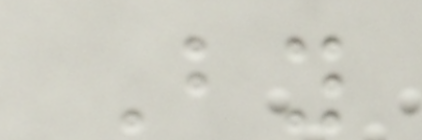By
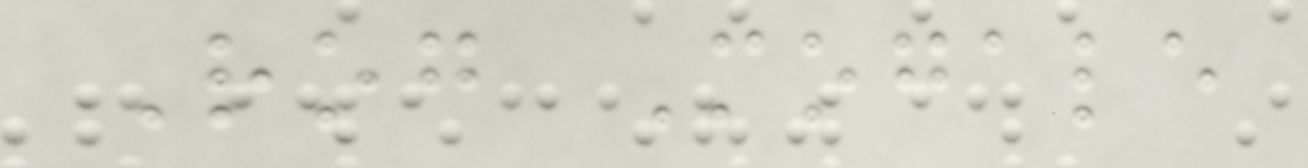Rog Mogale
